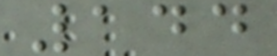144
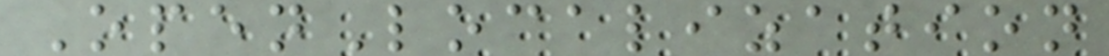OpenLocalization
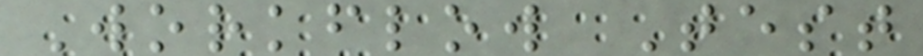Workflow Test
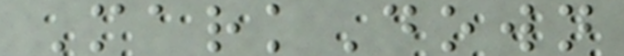MarkDown
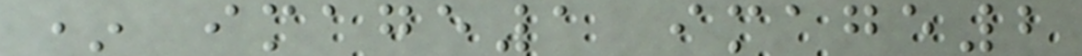* image1 image2
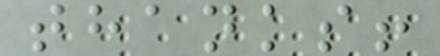thanks!
